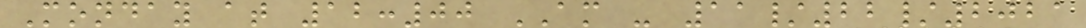Monday at 12:00 AM - 11/22/2021
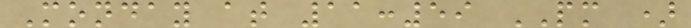Monday at 11:59 PM )
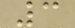3
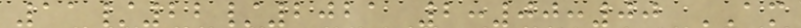11/22/2021 2:00:00 AM
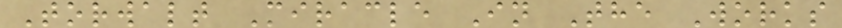Torwalt Miracle In The Works
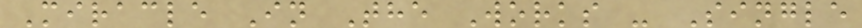Miracle In The Works - Single
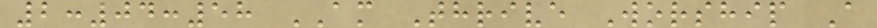2:04:58 AM Thrive Worship A
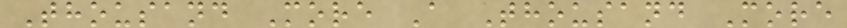Thousand More A Thousand More
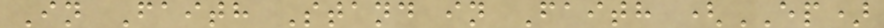In Faith Stand in Faith (EP)
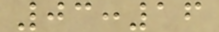03:16
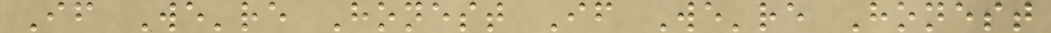If We're Honest If We're Honest
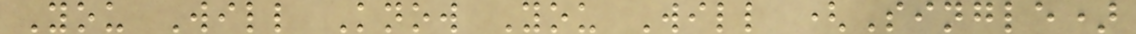You Will Know You Will (Single)
